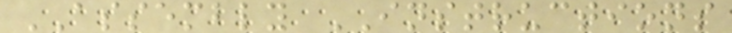ASSEMBLY INSTRUCTIONS
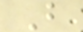B
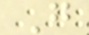G
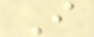I
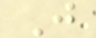J
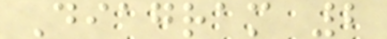Diagram 2
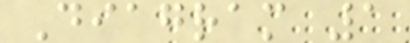Diagram 1
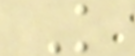K
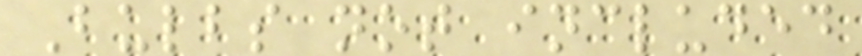Bulbs not included
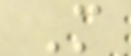M
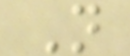N
